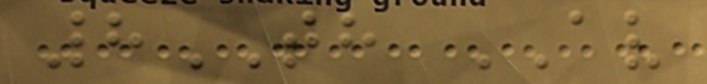8TH AV
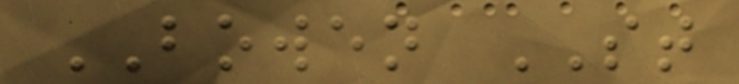BOWEN ST
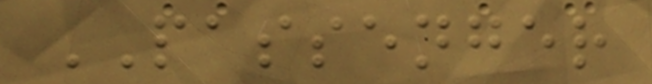PASSENGER
